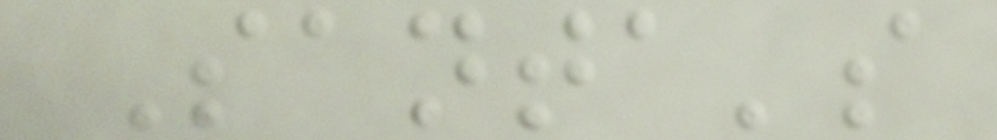Santa's
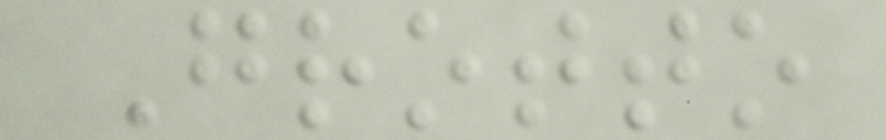Grotto
